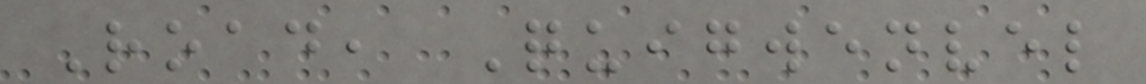Road, Quigwenvel
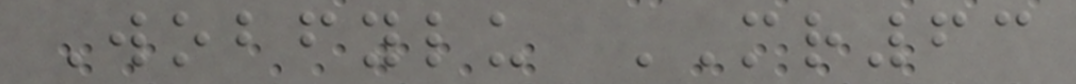Wobfylu MR63
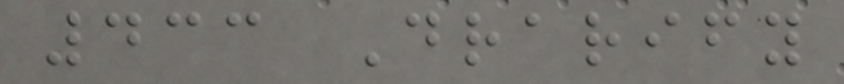433 Drarify
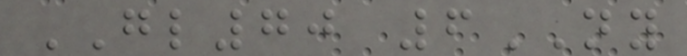GL70 6NY
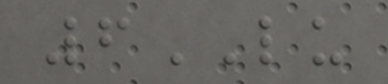6LU
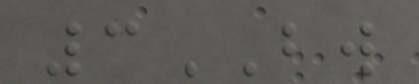3BW
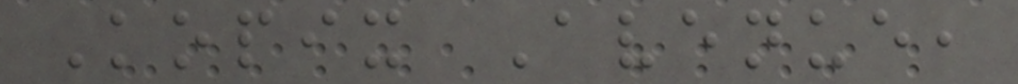Kopix Avenue,
